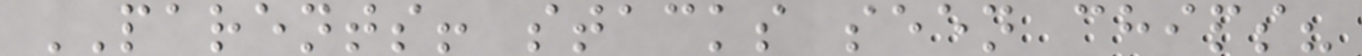PARENTS! stacks seen chips?
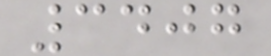3407
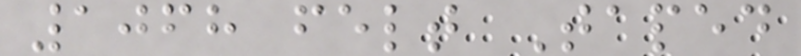1068 felt Taped
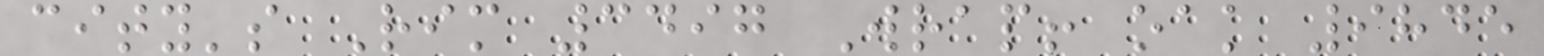city's Rim 3497 Wrap! oak 9845
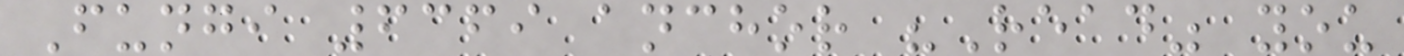Fungi 6369 anchor "Read" you
